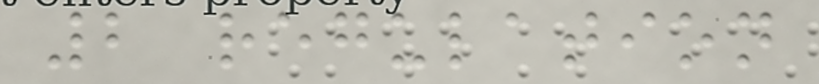2 regulation
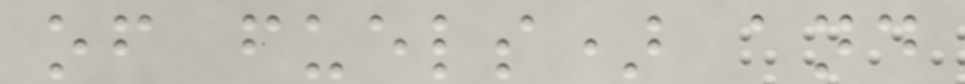of fuels) and
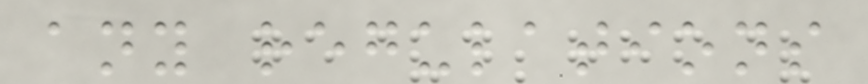any regulations
